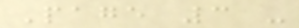Page 3 -
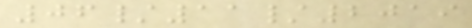06/11/2019
